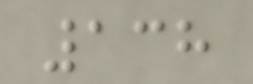138
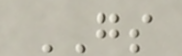GS
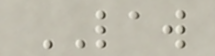LAW
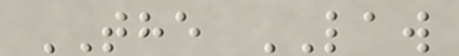THE LAW
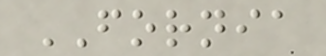FORNIA
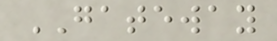GATEWAY
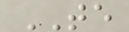TE
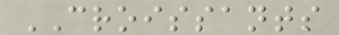CROISSANTS
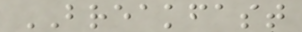BREAKFAST
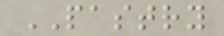PASTRY
